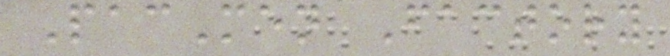PacMen Factory
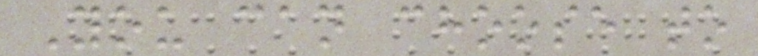You can choose to
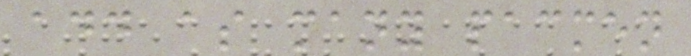add as many pacmen
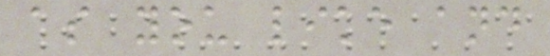as you like and
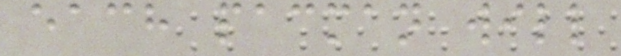each pacman will
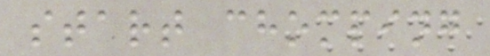start chomping
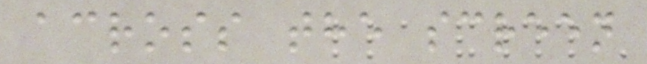across the screen
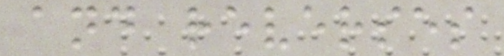and reverses
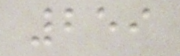259
